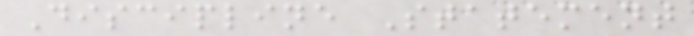Discipline Statement
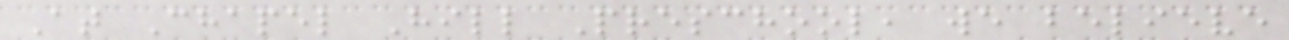At Chapel Hill Preschool, we believe
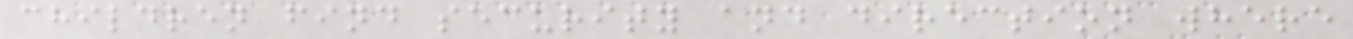children find security and direction where
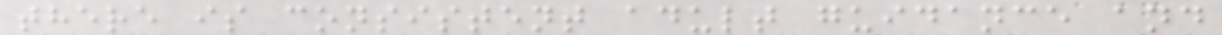there is consistent adult guidance and
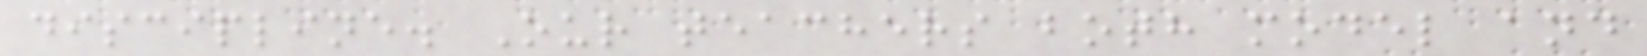discipline. Our teachers both model and
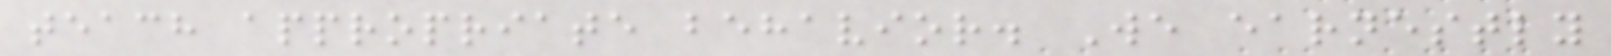teach appropriate behavior. We earnestly
